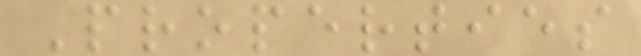Properties
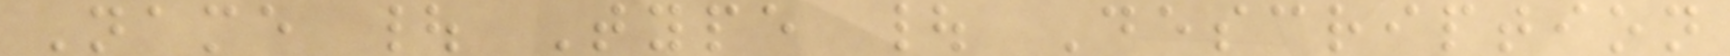Name | Type | Description
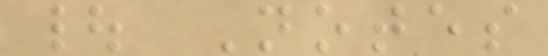| Notes
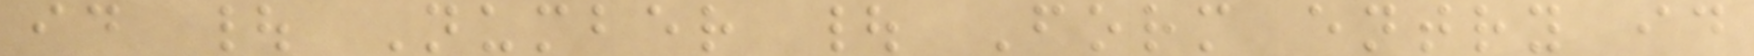id | Number | Form entry id
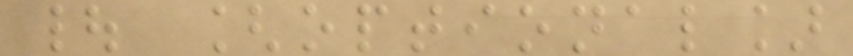| [optional]
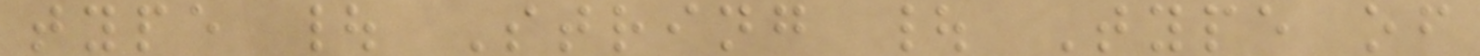type | String | Type of
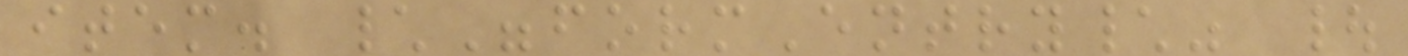item. \"formEntry\" |
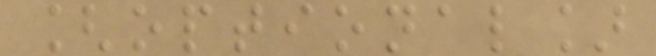[optional]
